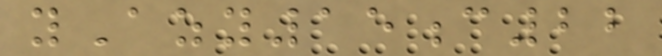yAzy15c22
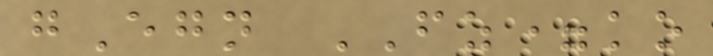gEgn FZ=ko
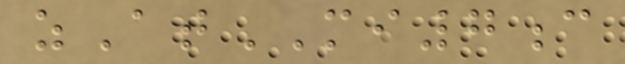zAtMI7c
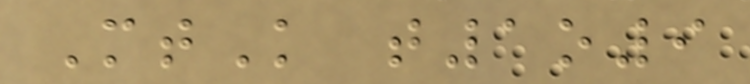MtK t1o9
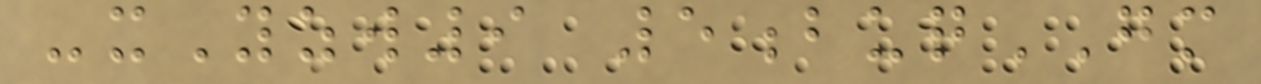-xYzw9 5buqGM
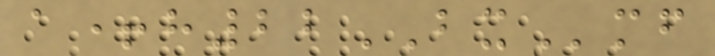a+h22BXmf
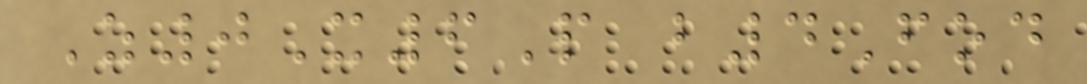Z0X6P b4Fod
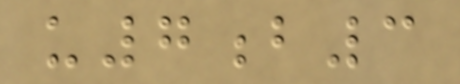u7b3
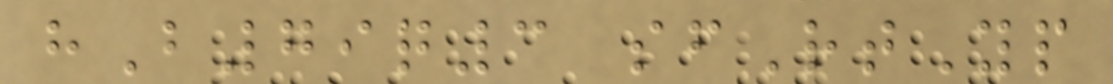hB79q3 sfRtYp
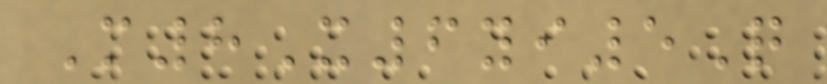M8X6yi5Q
